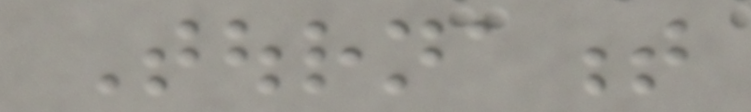Tournament
